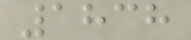1838
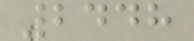2448
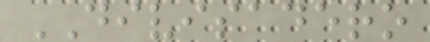DIVISADERO
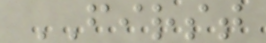FIRST
